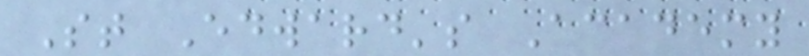St Edward's Academy
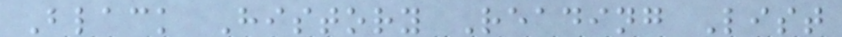Black History Reading List
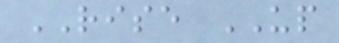RISE UP
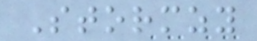Stormzy
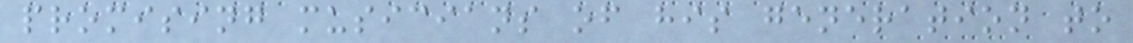promising musicians of his generation to
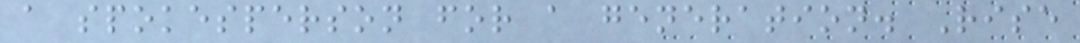a spokesperson for a generation. Rise
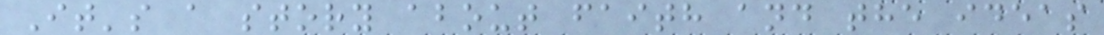It's a story about faith and the ideas
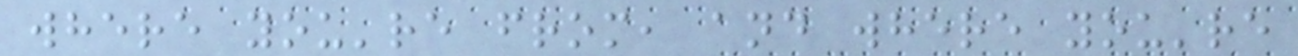where you're from, and where you're
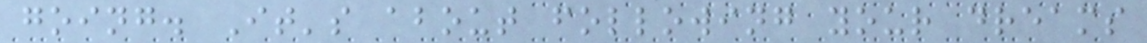going. It's about following your dreams
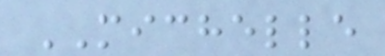MICHELLE
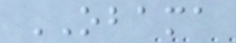OBAMA
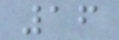16
